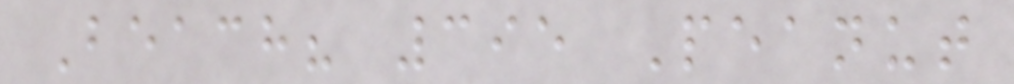Beach? 395 Peanut
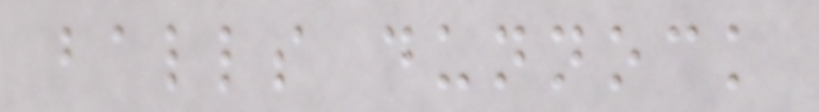balls dunnock
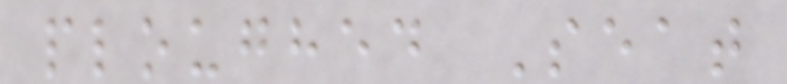ploughed Seat
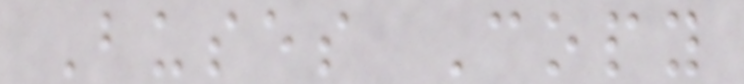Buses Copy
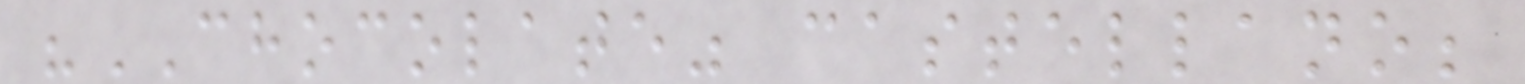"CHOCOLATE" castellano;
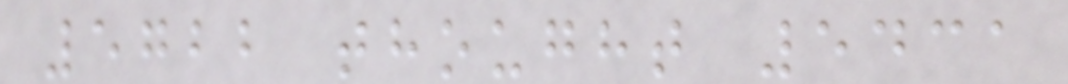5722 thought 5431
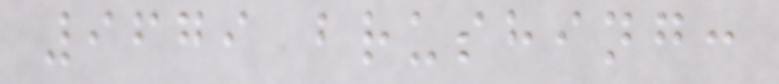9679 brushing:
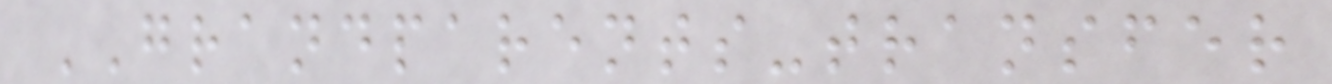GRANDPARENTS-transfer
